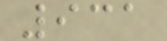931
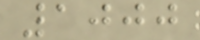1000
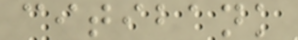citibank
